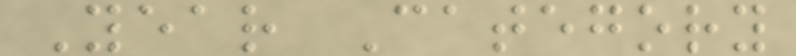Year Category
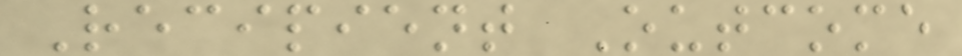Recipient Outcome
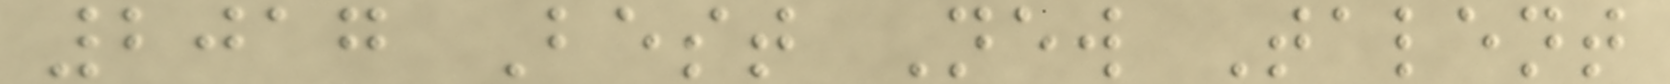2017 Best New Talent
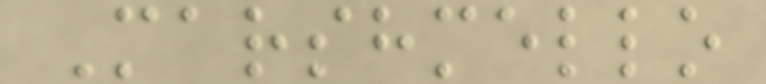Marshmello
